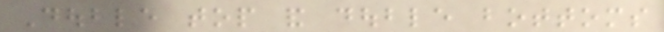Double top and double bottoms
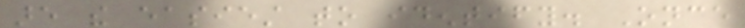are the easiest to identify. Once
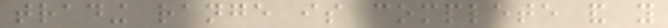trading range is complete and you
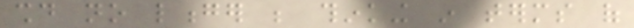should no longer be thinking in terms of
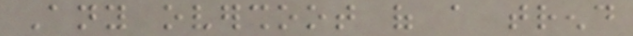Any overshoot of a trend
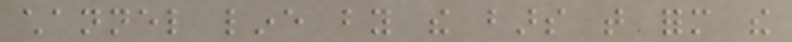channel line by the bars that form the
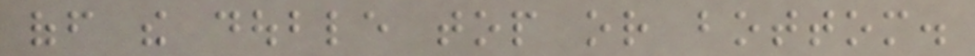off the double top or bottom.
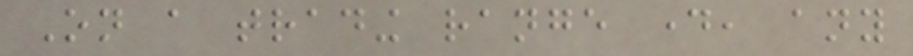On a trading range day, any
